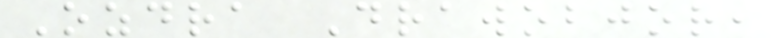Ozdra Drawobjor,
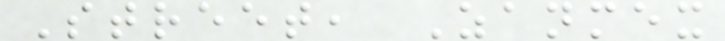Street, Zanmex
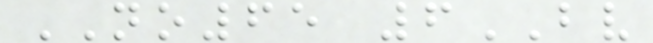NO65 6BV
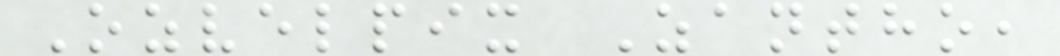Ozvelpix Zantho,
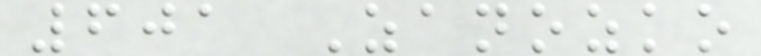601 Zanozko
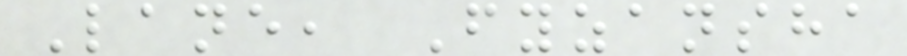Lane, Fyzansha
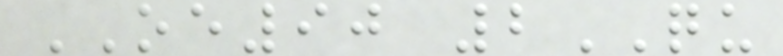OE90 2QU
